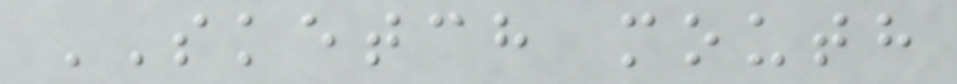SKETCH mouth
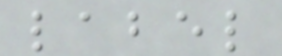label
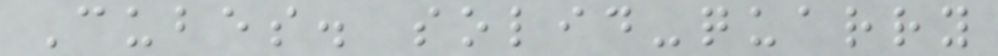Cubes. solid-quarry
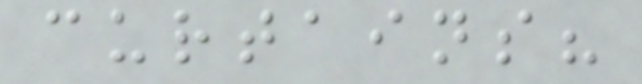curtains?
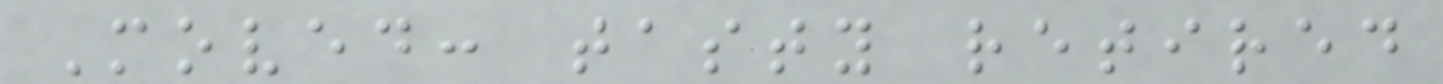Moved: tasty retired
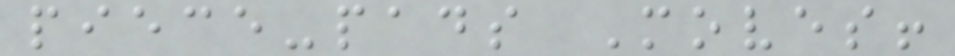piece-pads Moves!
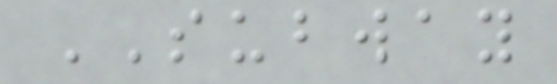SUBWAY
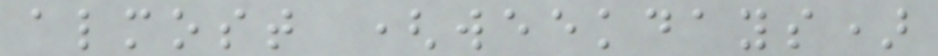almost (weekdays)
